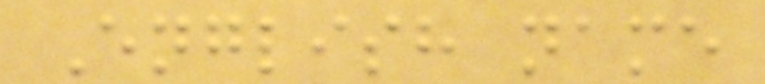English name
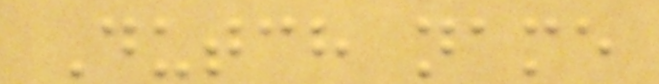Dutch name
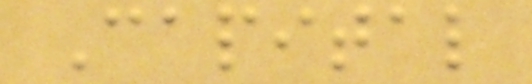Capital
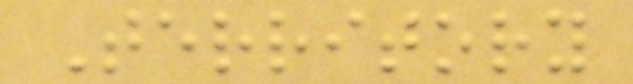Territory
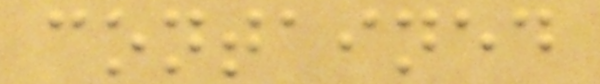contained
